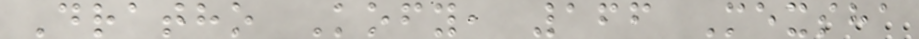Dratho Kofy, 166 Mexsha
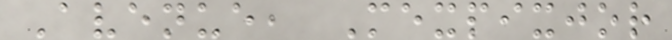Avenue, Mexpixjor
